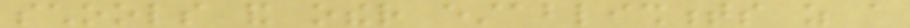schools and other establishments as a
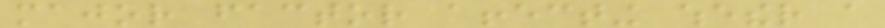major factor affecting whether a
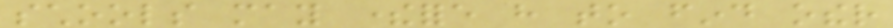schools may therefore have to find other
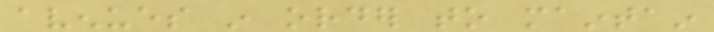avenues in order to maintain
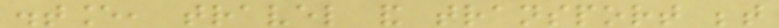distance, travel and transport between
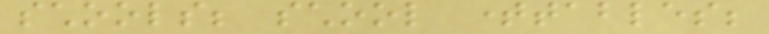schools; school timetables;
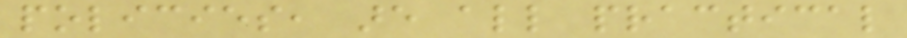policies, are all practical
